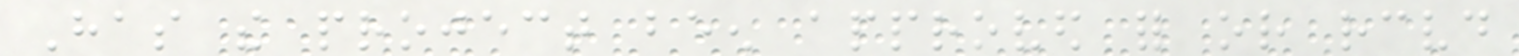Has the project been approved for or received
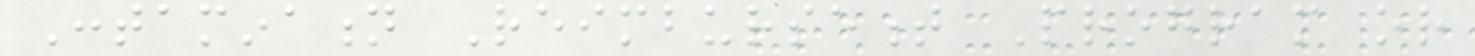Contamination Reimbursement Program or
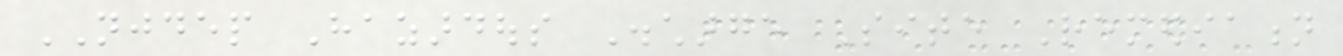NJDEP Hazardous Discharge Site Remediation
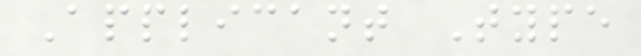Applicant Type
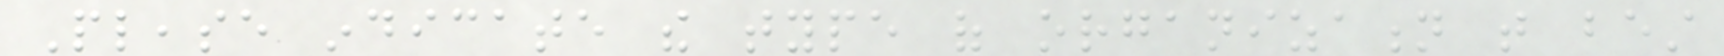Please indicate the type of organization that best
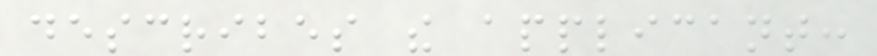describes the applicant:
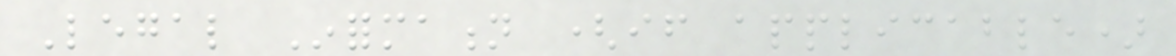Legal Information (if applicable)
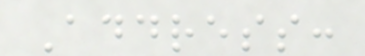Address:
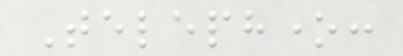Telephone:
